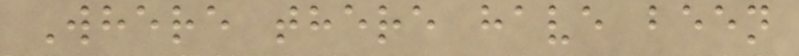Where there have been
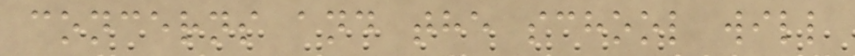concerns and the school will
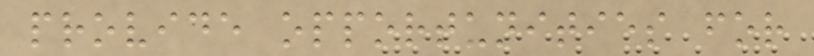provide opportunities for
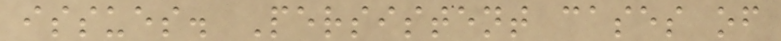issues. Persistent cases of
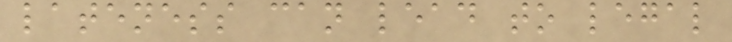lateness can lead to legal
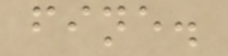fine.
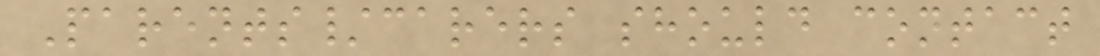Parents/carers should contact
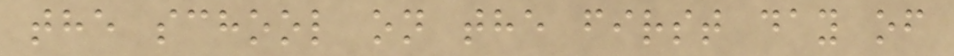the school on the first day of
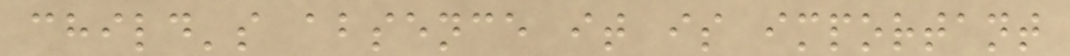child's absence it is important
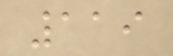119
